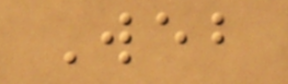Web
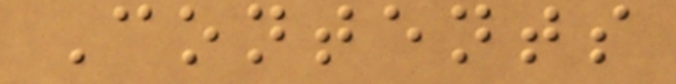Contents
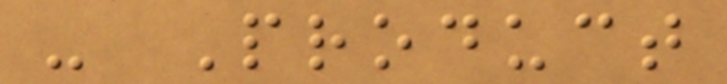- Product
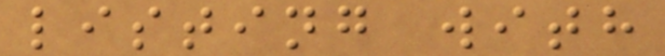listing with
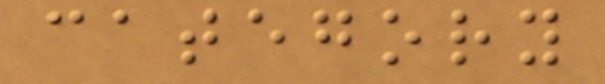category
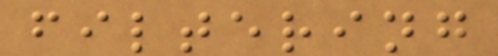filtering
